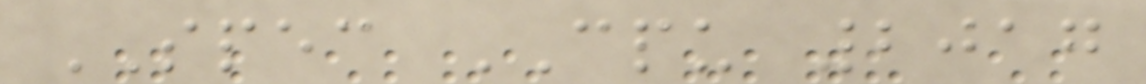SPEC CPU 2017
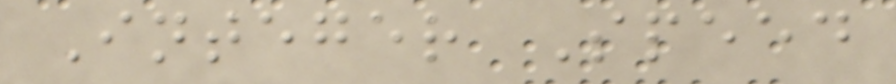Integer Speed
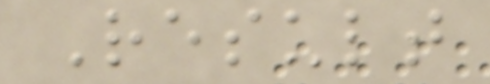Result
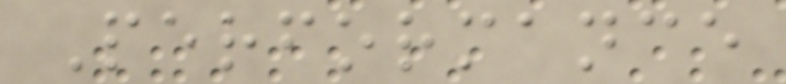Performance
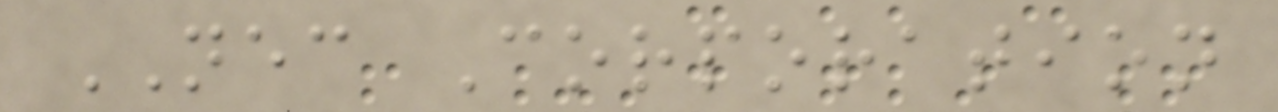NEC Corporation
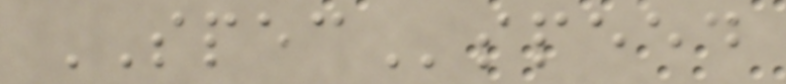SPECspeed
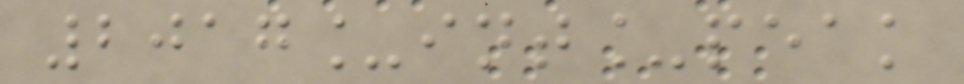2017_int_peak
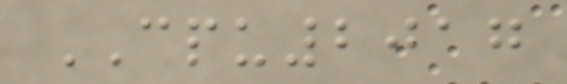CPU2017
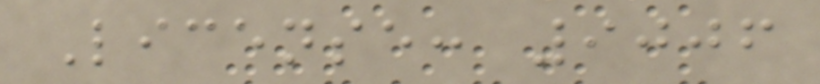License: 9006
